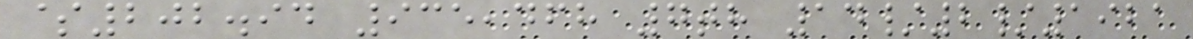$202.94 935,468 7th 14/2/1921
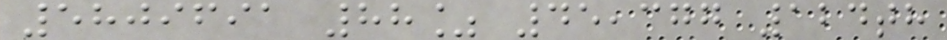5809691 88% 45,377 124th
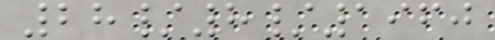28/8/1960
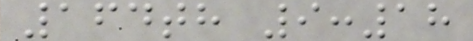164th 9:18
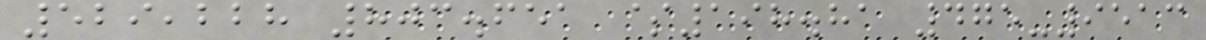529,228 803.651 $198.81 475-9513
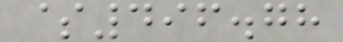$496.78
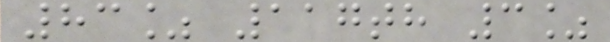83% 117th 3%
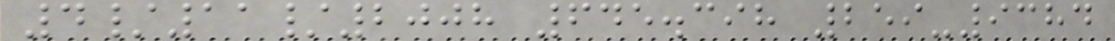4/11/2008 645.398 259-9384
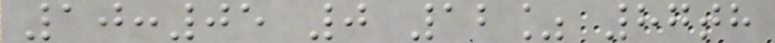10:05 0 12% 87th
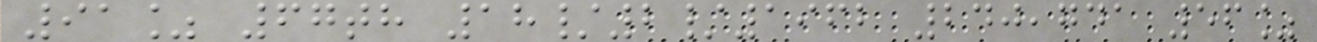91% 67th 18/2/1962 240,741 56%
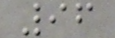96
